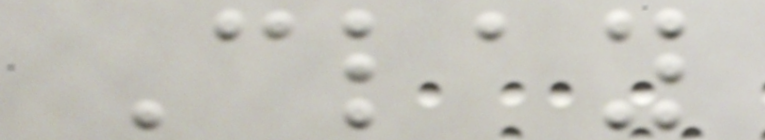Clay
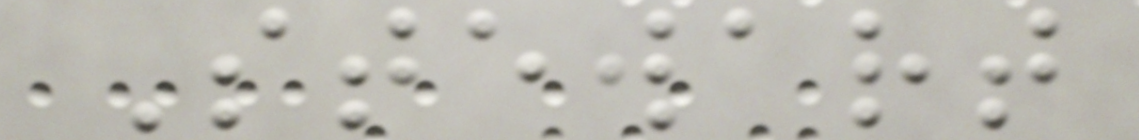Stewart
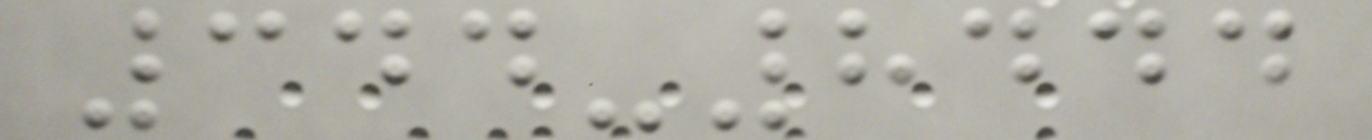344-8444
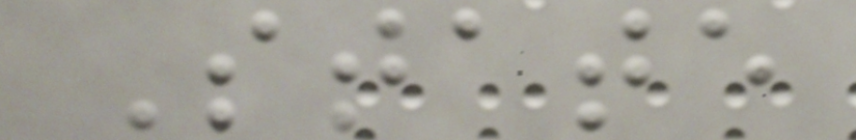State
